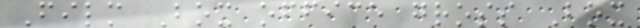Film Box office gross Box
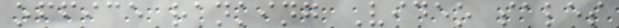office ranking Video sales
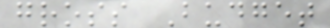gross Budget
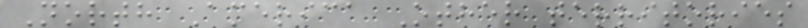North America Other territories
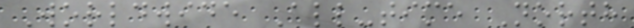Worldwide All-time North
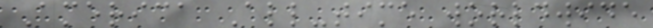America All-time worldwide
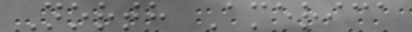North America
